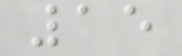15
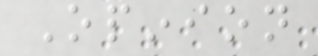Opinion
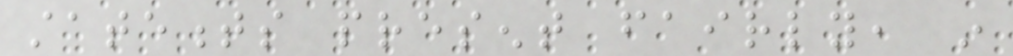statements present fairly, in
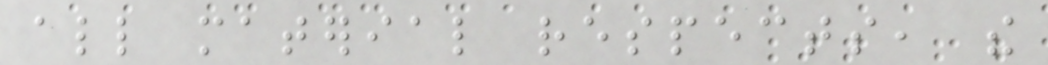all material respects, the
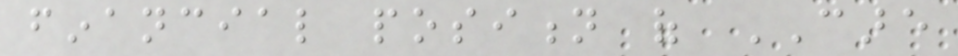financial position of CARE
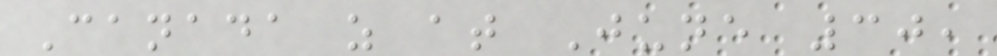Canada as at June 30,
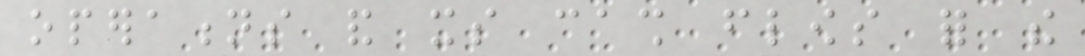operations and its cash flows for the
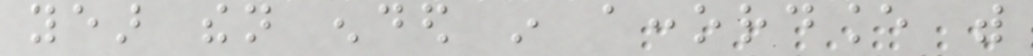year then ended in accordance with
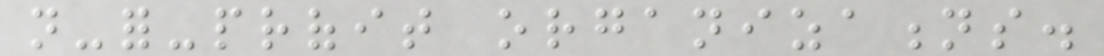not-for-profit organizations.
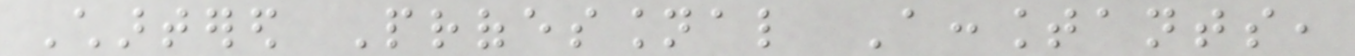Chartered Professional Accountants,
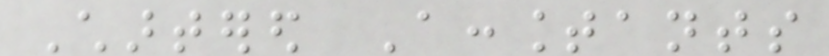Chartered Accountants
